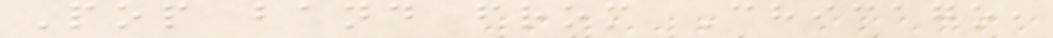Pop band from Chicago,
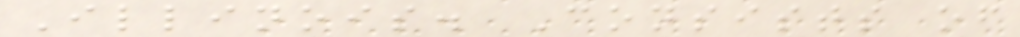Illinois. Consists of
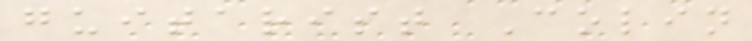guitarist Colin
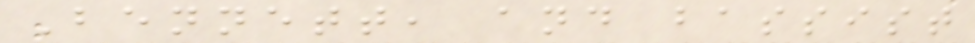Bennett, and bassist
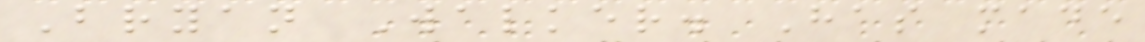Bryan Walker. Has made
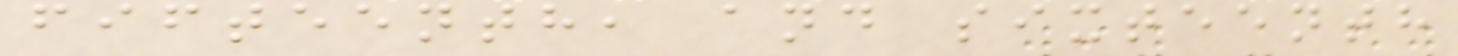fifteenth, and sixteenth
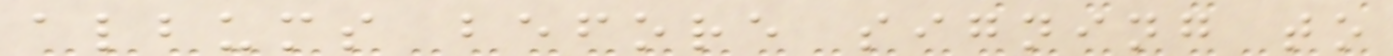albums before signing to
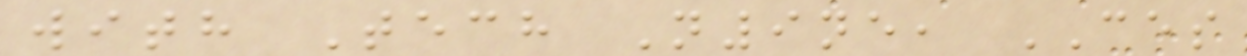with Tech N9ne, CES
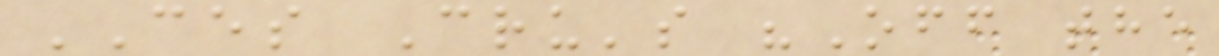CES Cru's "Off the
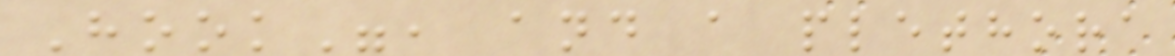Hook", and a plethora
